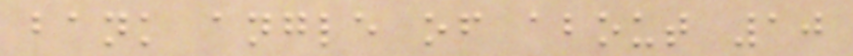bank angle of about 10
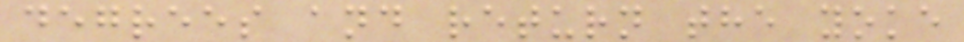degrees and return the yoke
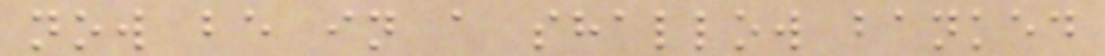now be in a shallow banked
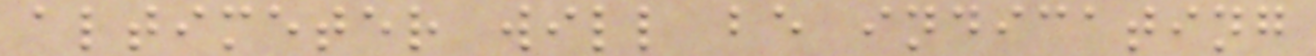altimeter will be indicating
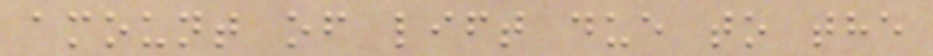amount of lift due to the
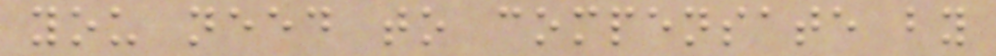you need to compensate by
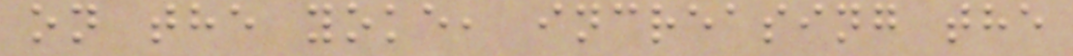on the yoke, increasing the
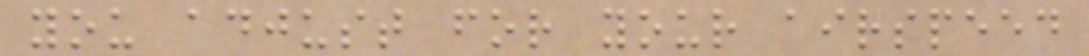you adjust for your airspeed
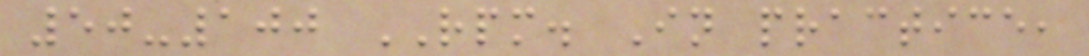50-100 RPM. In practice,
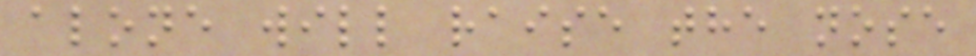alone will raise the nose
